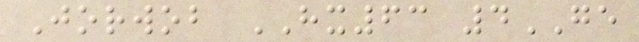Jorwob HX63 4GE
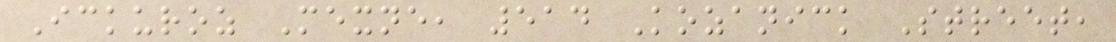Ickuroz Mexne, 514 Kozanick Street,
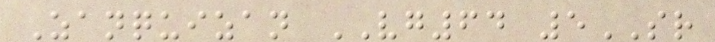Zanquizan VG64 5SR
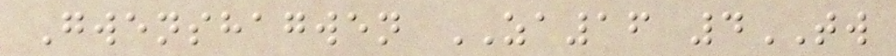Gwenshagwen ZA16 4TW
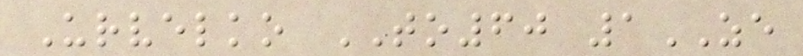Urvelko TO60 1ZE
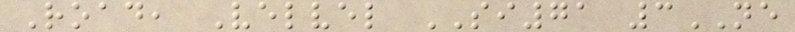Road, Velvel SI71 3NE
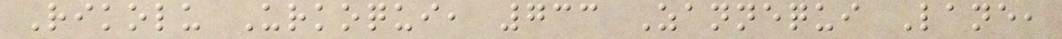Rikolu Urkoqui, 733 Zannequi Lane,
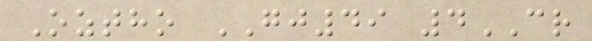Oztho GJ49 4CR
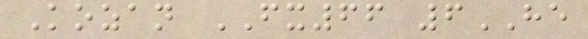Kozan FX66 6HE
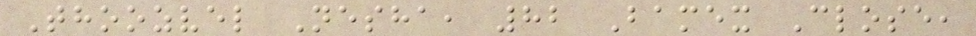Thoozvel Nesha, 82 Bamex Close,
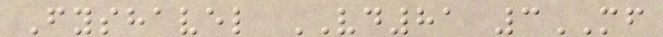Fyshavel VD81 3MF
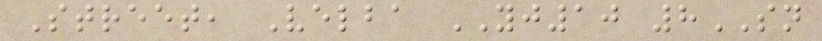Street, Velba YJ10 8SN
